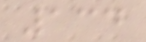134
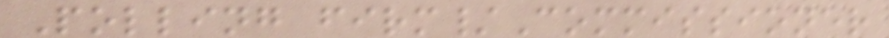Polling firm/Commissioner
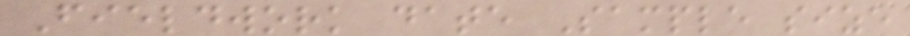Fieldwork date Sample size
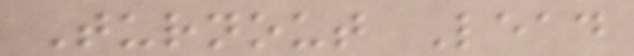Turnout Lead
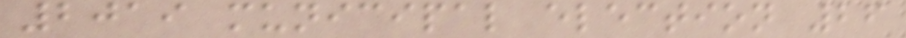2019 municipal election 26
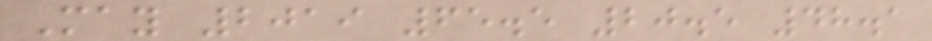May 2019 65.5 20.5 48.1
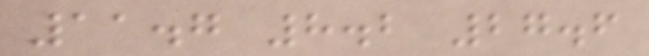11.7 8.2 27.6
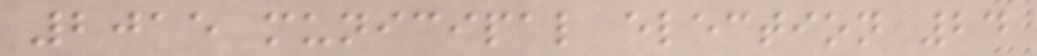2015 municipal election 24
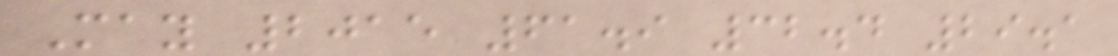May 2015 61.9 32.4 29.1
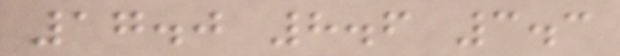17.0 8.6 3.3
